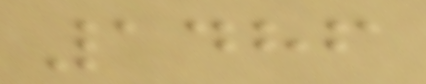1486
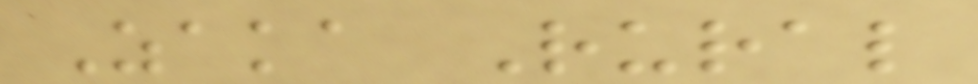Zaka Rural
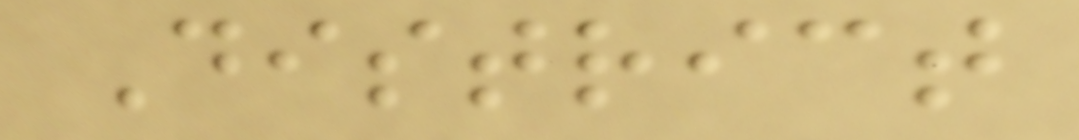District
